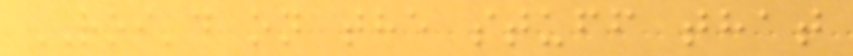ROI'd on the stuff that
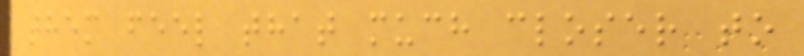them feel that much closer to
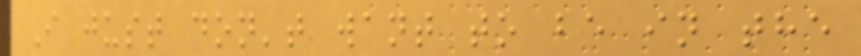I just don't want to be in the
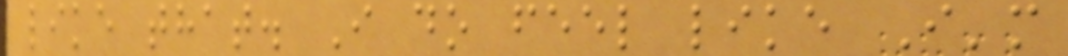like that. I do feel like I'm
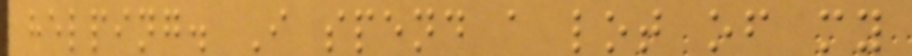helping. I spend a lot of my
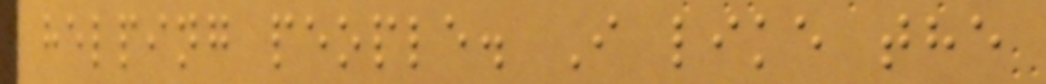helping people. I like the
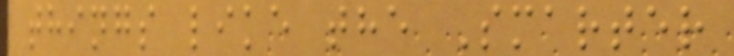things like the Smarter
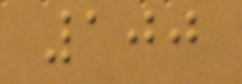100
